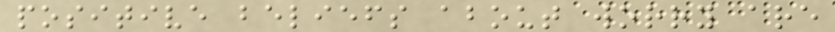positive beliefs about worry are
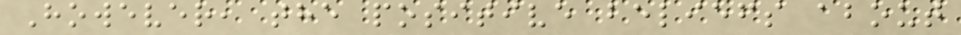However, the positive beliefs about
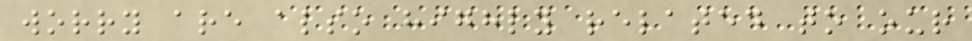worry are also highly related to our
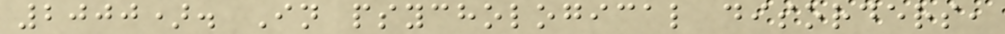2000). In psychological disorders,
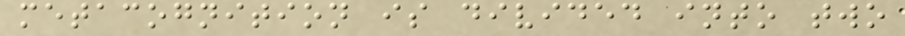metacognition is divided into two
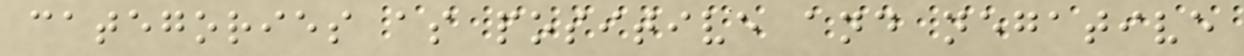categories as positive and negative
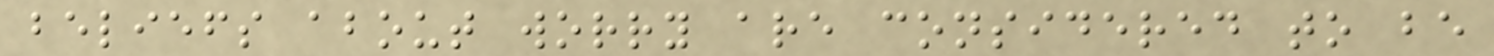beliefs about worry are considered to be
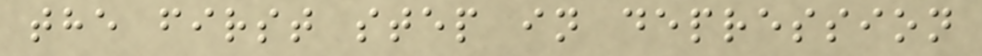the first step in depression
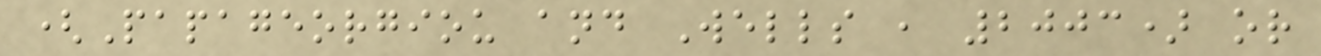(Papageorgiou and Wells , 2003) or
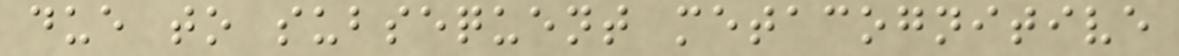due to subsequent metacognitive
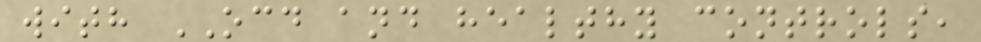with OCD and healthy controls,
